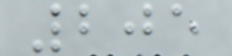205
